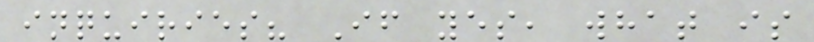inquiries? If yes, what is
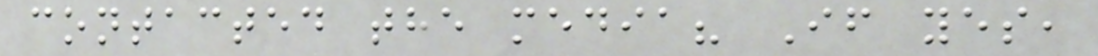contacted the media? If yes,
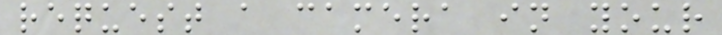request a camera in your
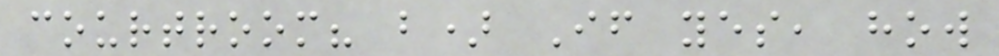courtroom? b) If yes, how
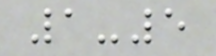1-5
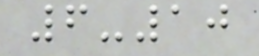6-10
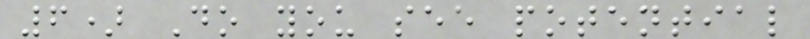6) Do you see potential
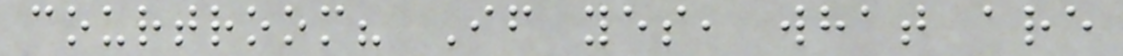courtroom? If yes, what are
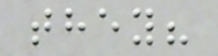they?
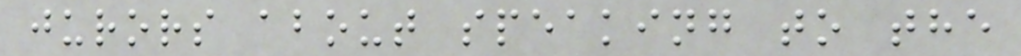jurors about speaking to the
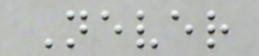Never
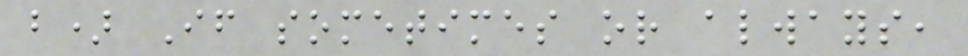b) If sometimes or always,
